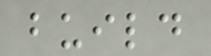build
